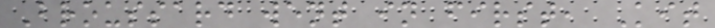Broussard went in first, Kit
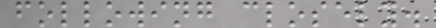following closely.
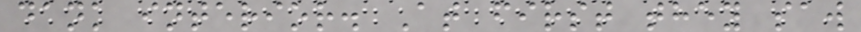dank interior. At first they saw
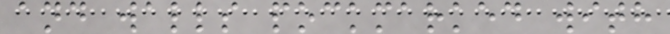and walls pockmarked with
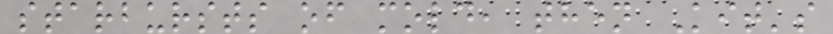starbursts of mold, then Kit's
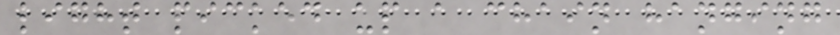light picked up a chain hanging
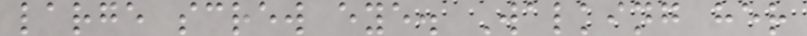large screw eye. Walking her
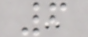6
